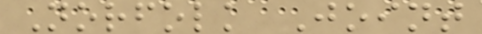Norfolk Joint
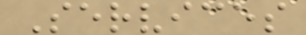Services
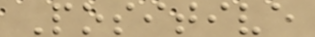Positive
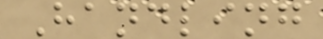Handling
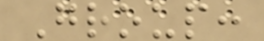Group:
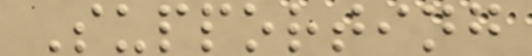Supporting
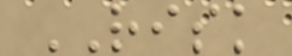RISK
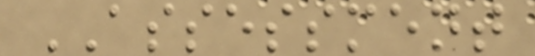ASSESSMENT
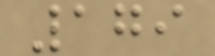179
